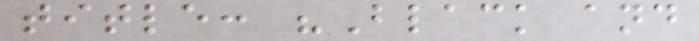title: "Black and
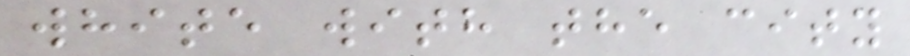white with the city
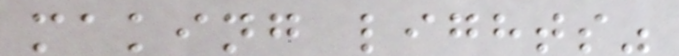making lights"
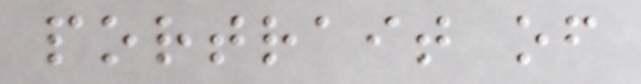portrait of
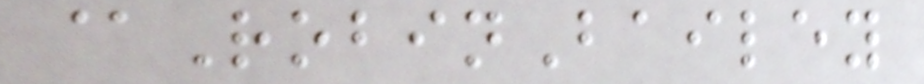@RobinBailey
